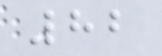82
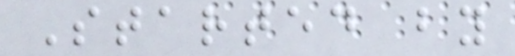Started by
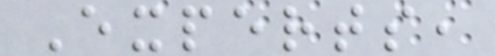Experts,
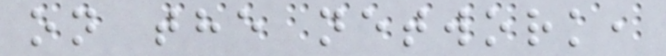on the network,
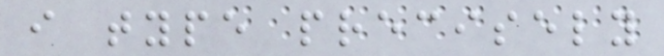i type precisely
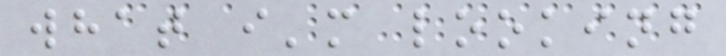what i'm looking
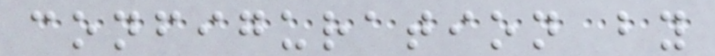configuration by
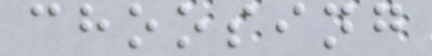choosing
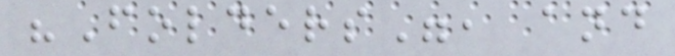"Folders", and
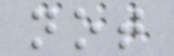not
